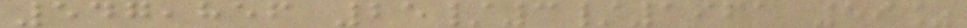547,856 25/3/1961 59%
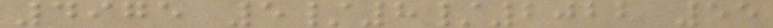4975 5/8/2022 55
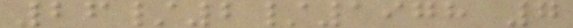26/2/1978 7
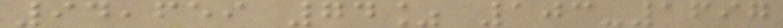94,659 74% 103-1697
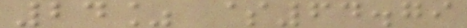24% $64.79
